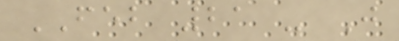FEB 21 - J
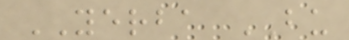YERBA BU
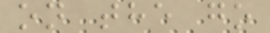on the go
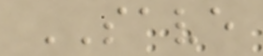SAVE
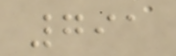791
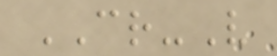CR-V
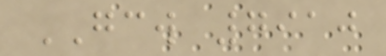GCW 7910
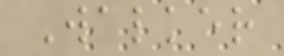Walker
